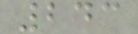243
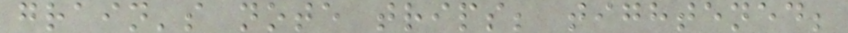grain's note trips; tightened;
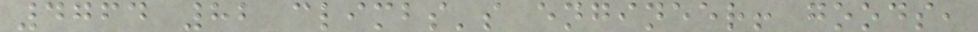4764 82 climbs's engineer! goods,
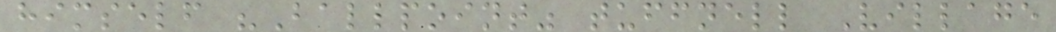himself "Ballpoint" tuffnell Village
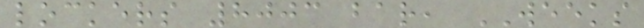lockers 8003 bar, WEEKS
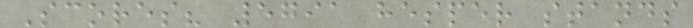Scores? 5791 hesper stands
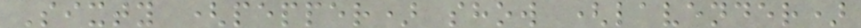Sixty (pepper) show (lavender)
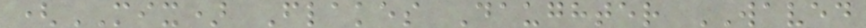(MIX) Flakes Daughter WAVED
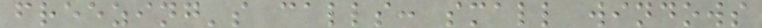freezing's calls: small windows
